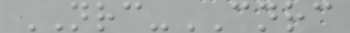NRC-CNRC
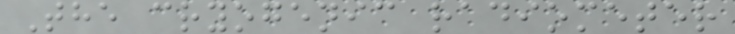The cryogenic radiometer
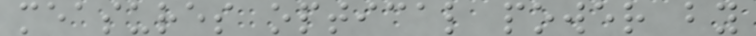measures optical power by
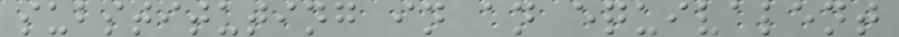substituting in an equivalent
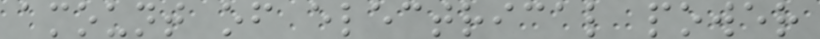amount of electrical power
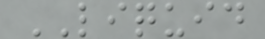LIQUID
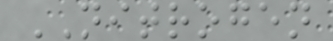NITROGEN
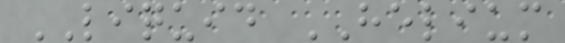LIQUID HELIUM
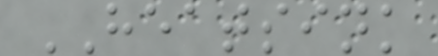HEATSINK
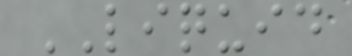LIQUID
